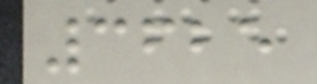3625
